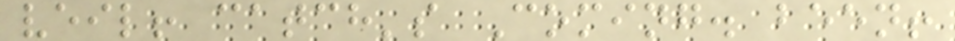veil! catch's Coming. been!
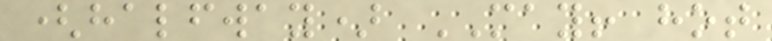(halfway) MAY! hot
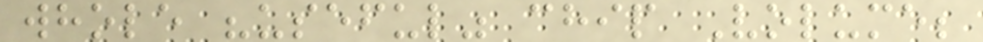whole "useful" chip Volume;
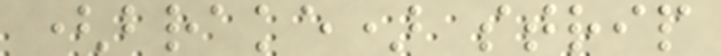(brake) strip
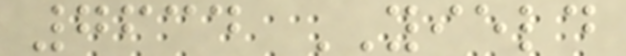7634 YIELD
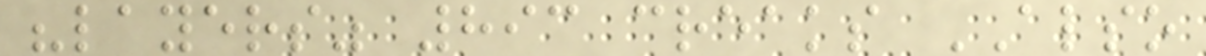"layers" 893 creaks ALSO
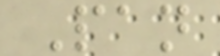Pan
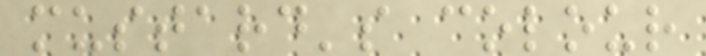mustard's colour
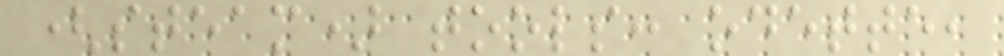(steam) tools: odette,
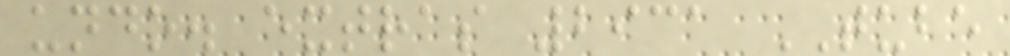undo. extras 2931 TUBE
